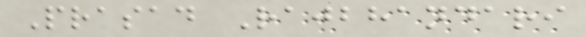Prasad Rajbhandari
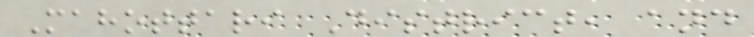Mahottari District, and
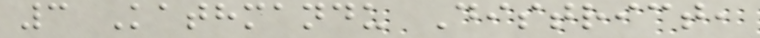3 Kathmandu District,
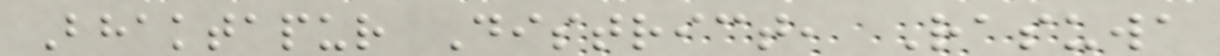Bhaktapur District, Rasuwa
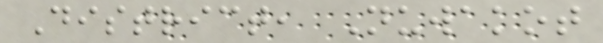District, Nuwakot
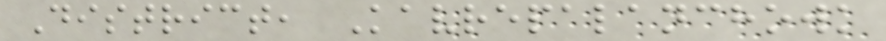District, Kavrepalanchowk
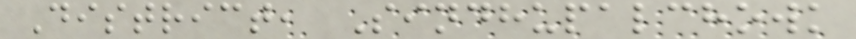District, Sindhupalchowk
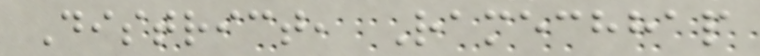District, Ramechhap
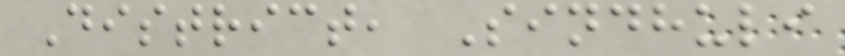District, Sindhuli
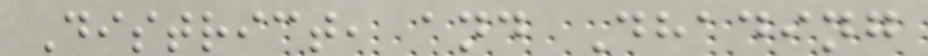District, and Dhading
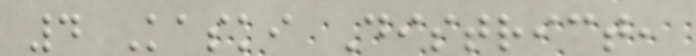4 Kaski District,
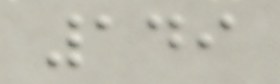149
